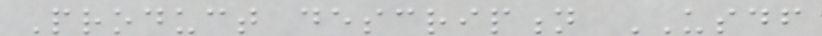Product description USDF
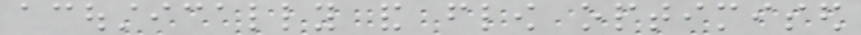acoustically and flow optimised
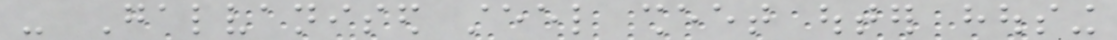- Galvanised steel sheet outer housing
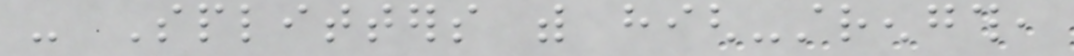- Splitters with high-strength,
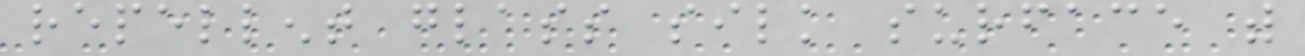repellent glass silk surface with
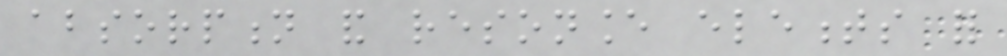absorption and resonance elements for
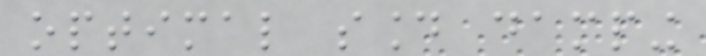optimal sound damping
